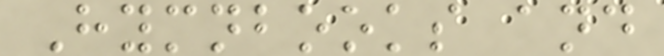Hymnbooks and
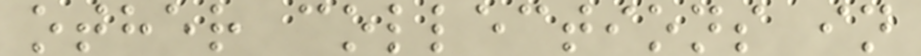other collections in
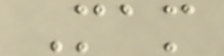Mam
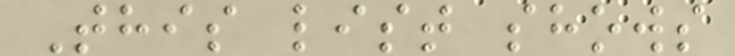This list shows
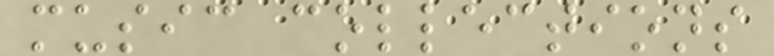music collections
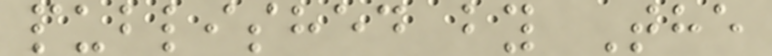published by The
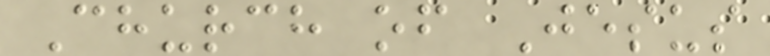Church of Jesus
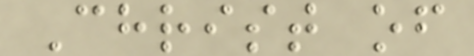Christ of
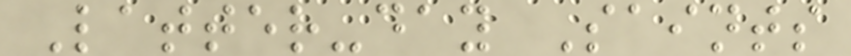Latter-day Saints
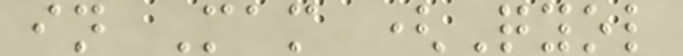in Mam (Qyol
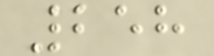258
